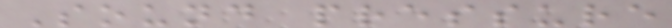Sound pressure
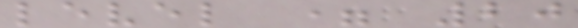level = 20
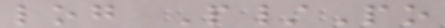log P/Po
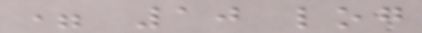= 10 log
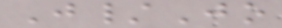J/Jo
